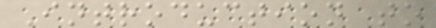Introduction to
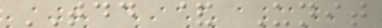TDD & Unit
